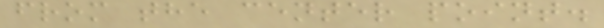from the center point.
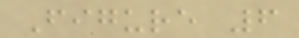Figure 6
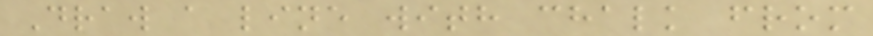Draw a line with chalk from
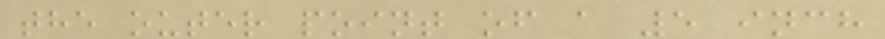the outer point of a 5 inch
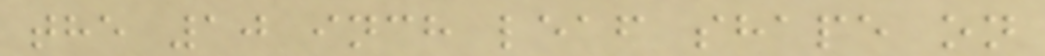the 10 inch leaf shape on
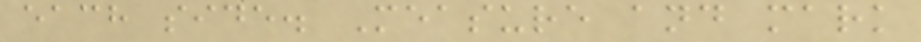each side. Measure and mark
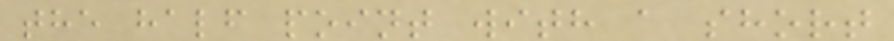the half point with a short
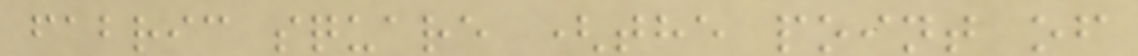fabric square (the point of
